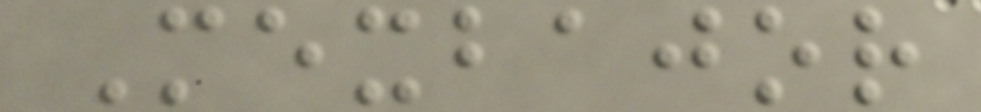Mexbajor
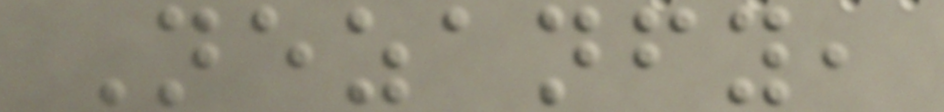Nezanfy,
